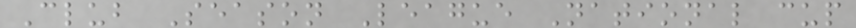Club Season League National cup
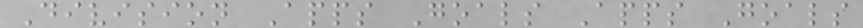Division Apps Goals Apps Goals
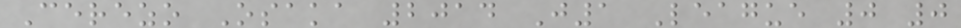Cerezo Osaka 2014 J1 League 0 0
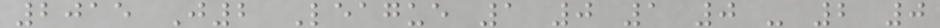2015 J2 League 1 0 1 0 - 2 0
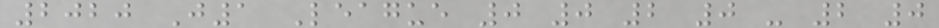2020 J1 League 0 0 2 0 - 2 0
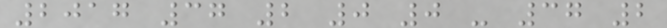2017 37 2 0 0 - 37 2
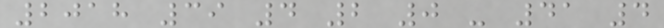2018 39 4 2 0 - 41 4
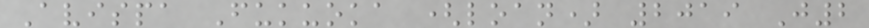Avispa Fukuoka (loan) 2019 J2
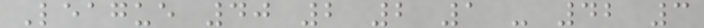League 40 2 2 1 - 42 3
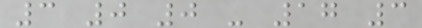3 0 0 - 17 3
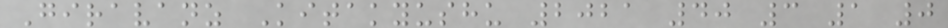Giravanz Kitakyushu 2021 40 3 1 0
